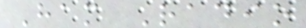Ham Radio
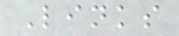Links
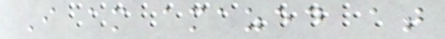I am amazed at
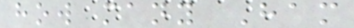how many Ham
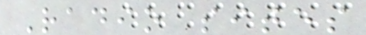Radio sites
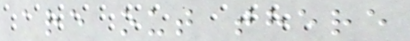are out there
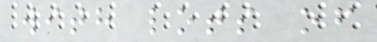with lots of
